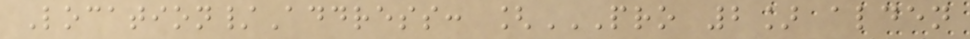Location/Address: [PRO 2] ALDEN
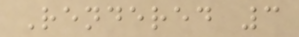Rendered 3
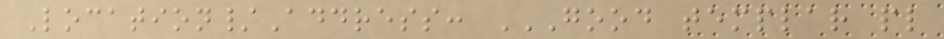Location/Address: GOOD TEMPLAR PL
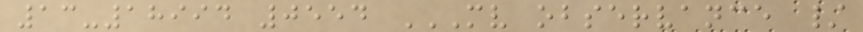13-18994 0554 MV OBSERVANCE /
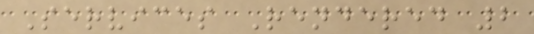Services Rendered 2
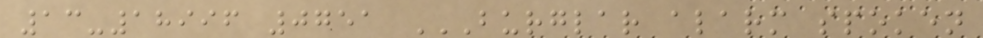13-18996 0751 BURGLAR ALARM SPOKEN
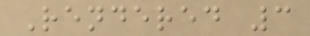Rendered 3
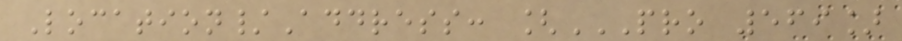Location/Address: [PRO 569]
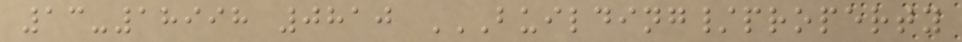13-18998 0810 BUILDING/PROPERTY
